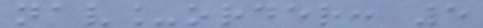nav_order: 5
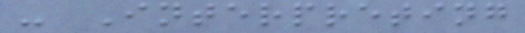- Interpreting
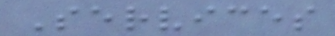Services
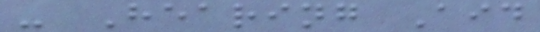- Hearing Aid
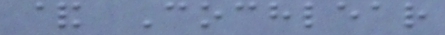& Cochlear
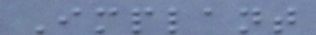Implant
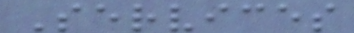Services
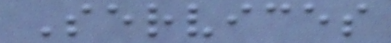Services
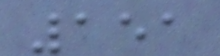151
